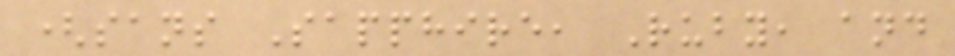(sans Sapphire, Ruby, and
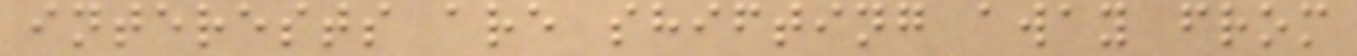interests are shifting away from
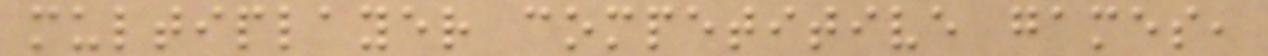multiplayer competitive games,
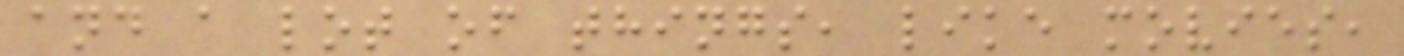and a lot of things, like movies,
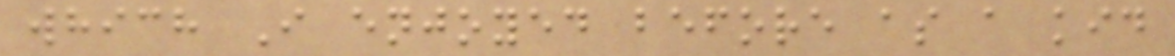which I enjoyed before as a kid
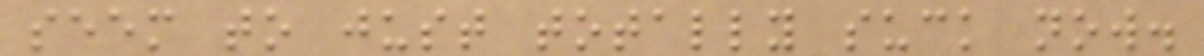seem to just totally suck now.
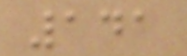141
